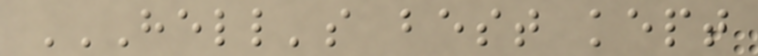HELL'S BEST KEPT
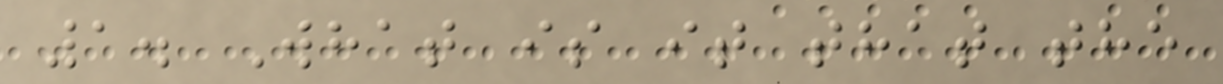1. What is it that the
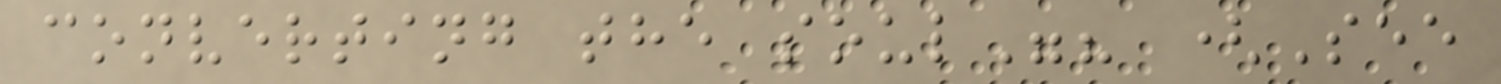converting the soul"? (See
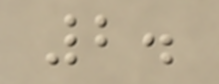2.
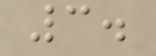3.
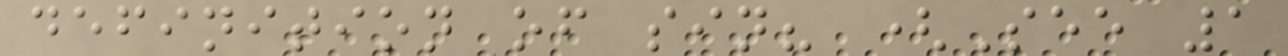definition of sin? (See 1
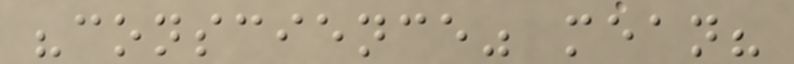"conscience" mean?
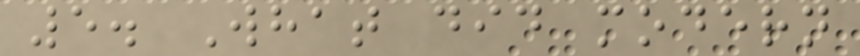5. What did modern
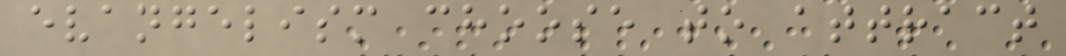evangelism choose to attract
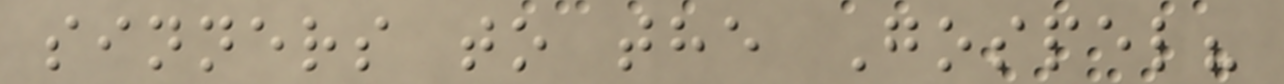sinners to the Gospel?
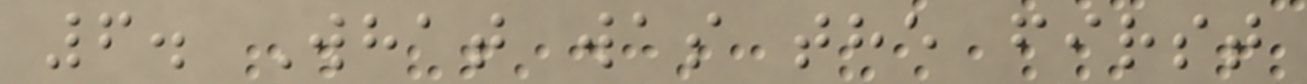6. What was the first
